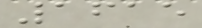1615
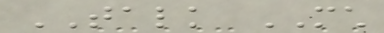TALK MUCH
